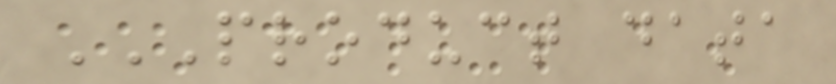PRODUCT DATA
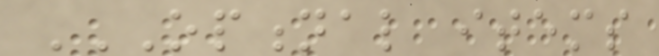OPTIONAL ITEMS
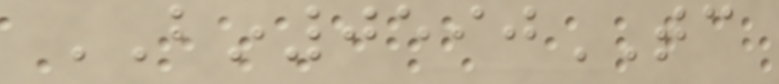BIN0590TC
